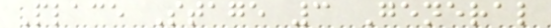Place Stage 3 General
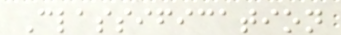Classification
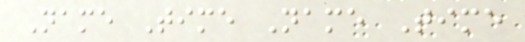Name Time Name Time
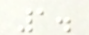1.
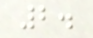2.
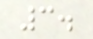3.
